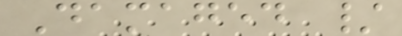Damaged /
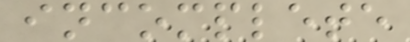incomplete
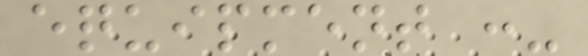equipment :-
